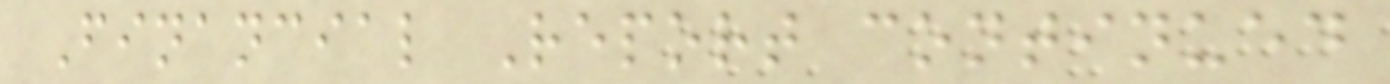Financial Report continued
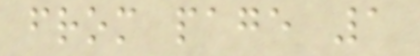from page 1
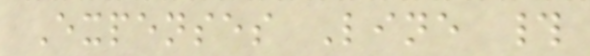Expenses Line #
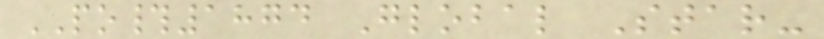PO#1874 Global Star-
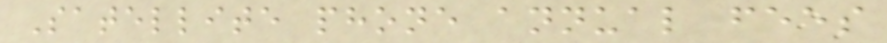Satellite phone annual fees
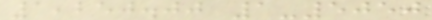1,250.00 1-5050
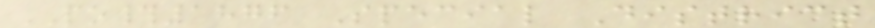PO#1876 Special District
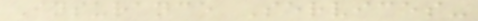Insurance Services-
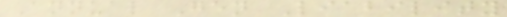Annual Gen Liability
